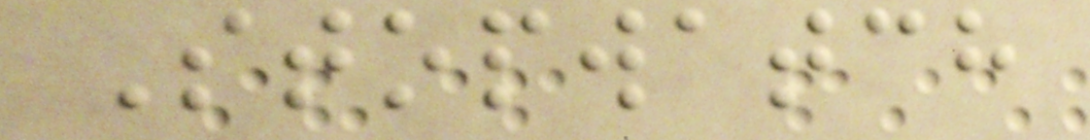Stopwatch
